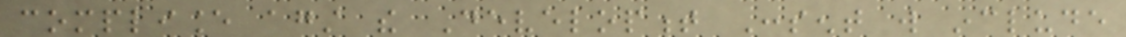compliance against the Development Consent will include
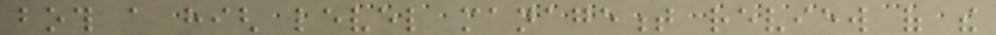both a high level management review of the
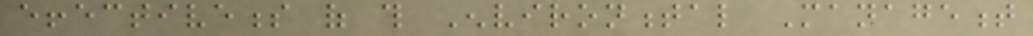effectiveness of this Environmental Management
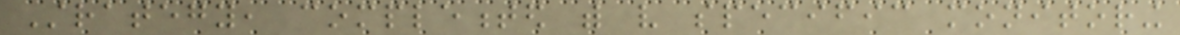Strategy, complemented with very specific monitoring
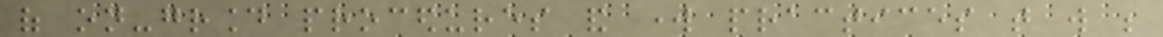of on-ground procedures and work practices that will be
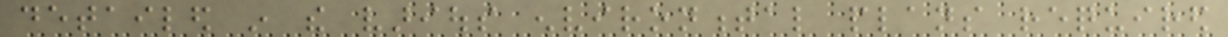detailed in the various environmental plans required
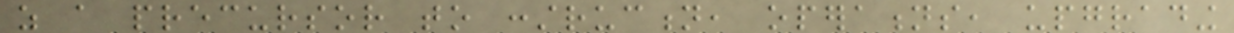as a precursor to construction, operations, upgrading
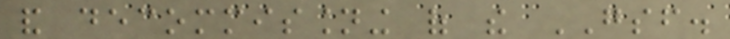and decommissioning of the GSF.
